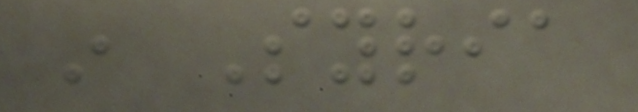in Syria
